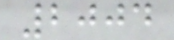2004
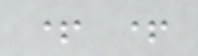+ +
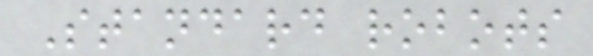Standard robots
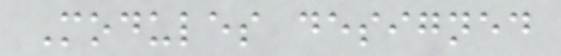Modules designed
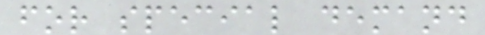for special demand
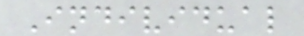Individual
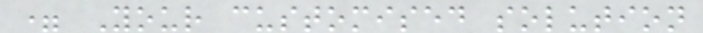= Your customised solution
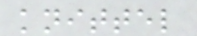knittel
